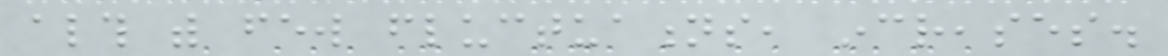although with few fluctuations, increases.
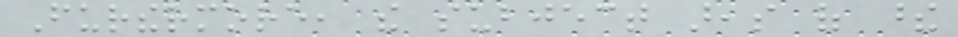Furthermore, the subject areas of these
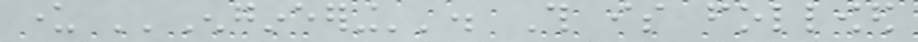under ''Engineering''. This is followed
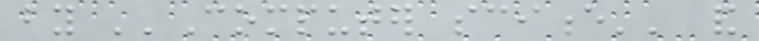by ''Computer science'' and
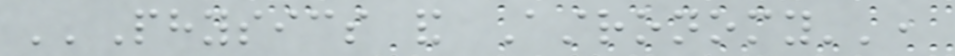''Physics and Astronomy'',
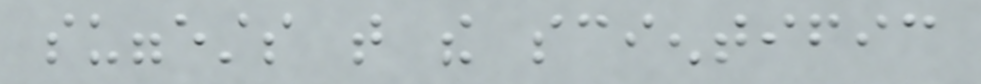suggests that the scientific
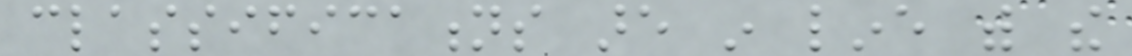classifications are in line with the
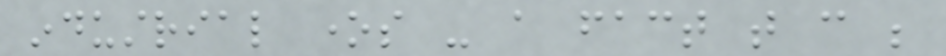industrial ones - a fact that can be
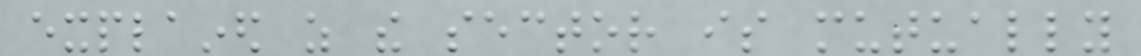explained as the sector is mutually
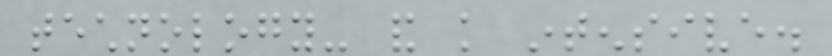technology- and knowledge intensive.
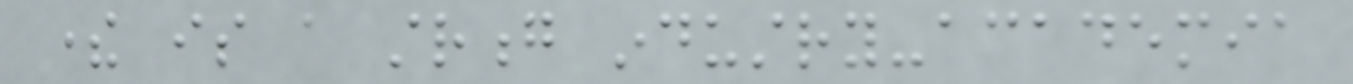there is a strong industry-academia
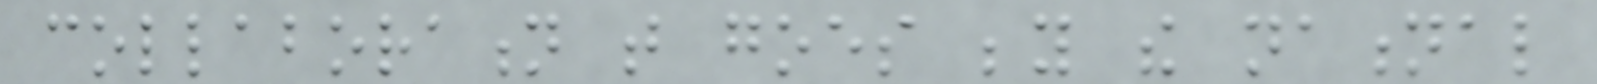collaboration that goes beyond the national
